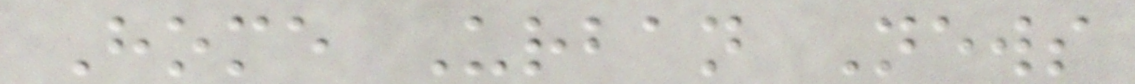Home Urban News
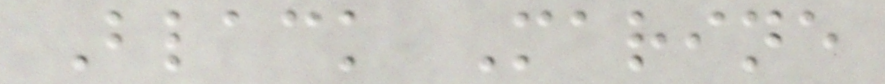Black Marine
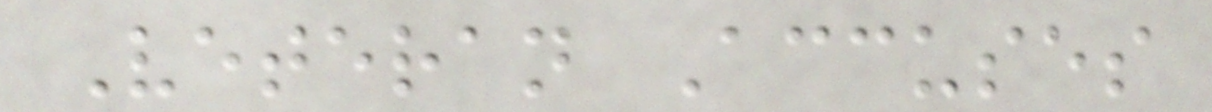Veteran Accuses
